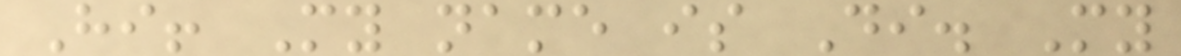Hi! My name is Di. My
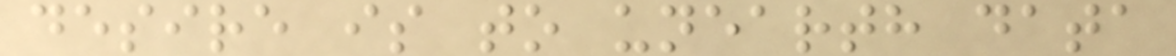desire is to unearth data
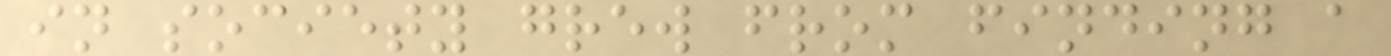in society grew from finding a
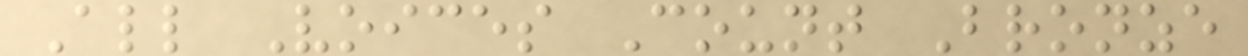All Voices Count Bronze
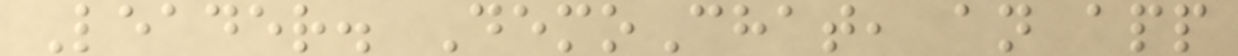Leader. DemoChat, an app
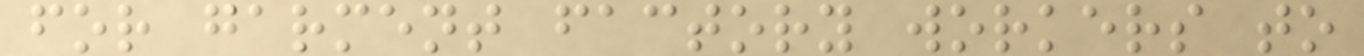for garment factory workers to
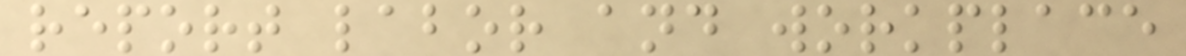report labor and workplace
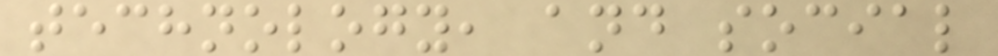technology, and social
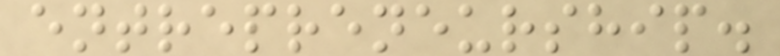entrepreneurship.
